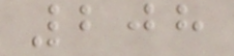208
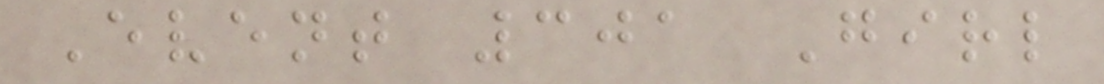Event 301 Girl
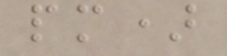pm)
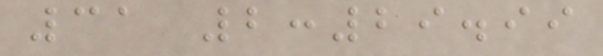31 2:29.99
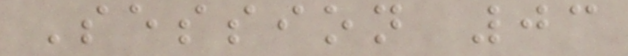Session 03
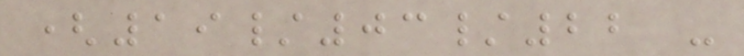(19/03/22 -
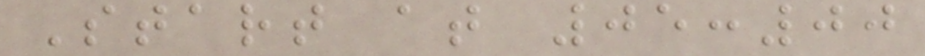Start at 05:00
